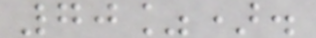70%).
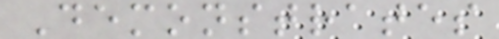Demonstrates
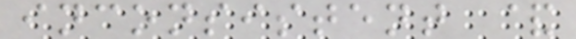inconsistent &
